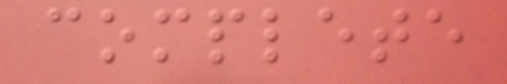complete
